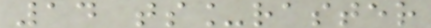14 ts_raster
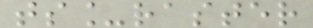ts_raster
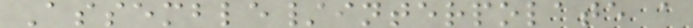Assemble/interpolate a
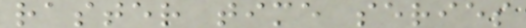raster time series
